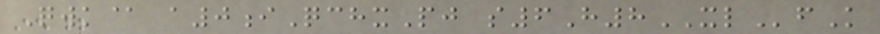Qwk@ a0iQchxPj s6H8XLfK
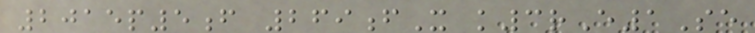2015p5f 269fX k3rE1Se
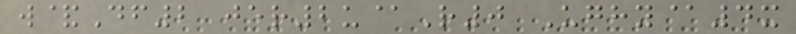w&Df2 jer2u@R0 Ughy@4x
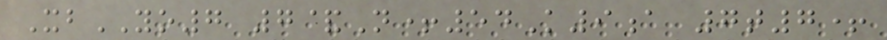XbYO7 7&N+54K9a 7t7+
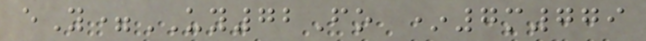eY=UY72Fo *7m779
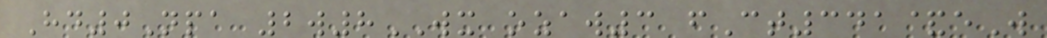Hd0Npa 2w8WX ozaw3 fCt341&eW
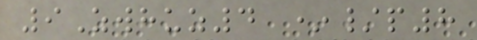9Zwhuz4 */p8
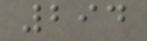294
